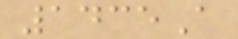1435A
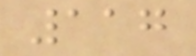117
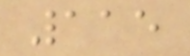115
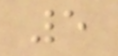5
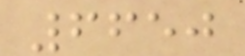6650
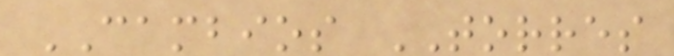CAMBIOS TORRES
